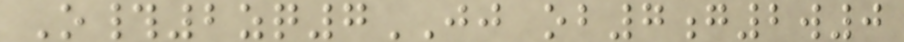O#2zq7JJ ob7g2w0
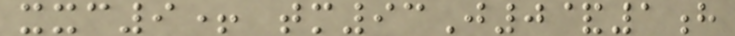xxc9+ tm93J0&1h
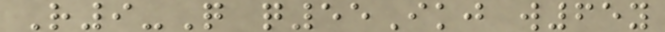R9-Q q55Ikj w65y
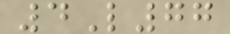4L77
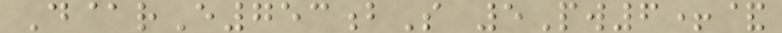D@rE753bS 5Pw6+&
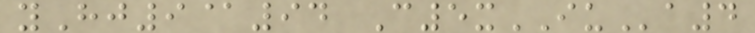yHj9@94 C5xIUa4
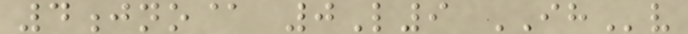4jno@ 0L9 IHv
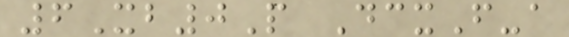6Xb0P DcxF-a
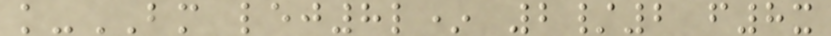k-BM lej8l* 2/2 f8x
